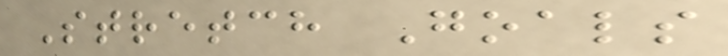Stretch Goals
